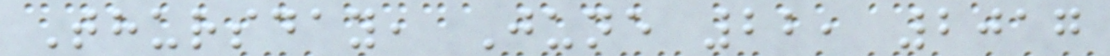Thursday, June 22, 2017
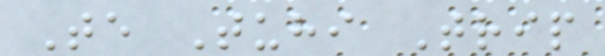Te Tuhi Trip
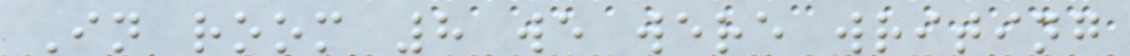In room 8 we were writing
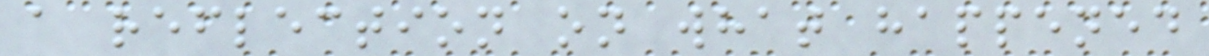a reflection on what happened
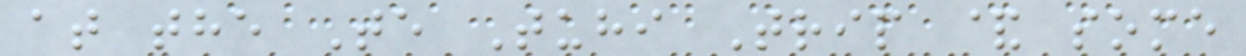at the Te Tuhi Trip & some
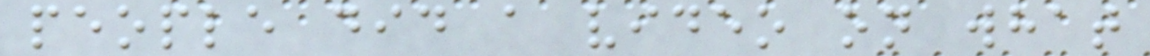people did a video on what
